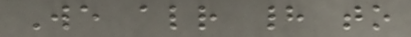We already had to
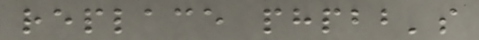replace phpbb's
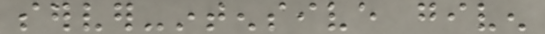server-intensive given
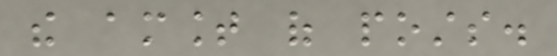the amount of posts.
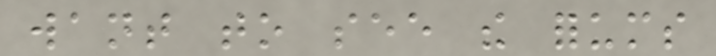want to see the forums
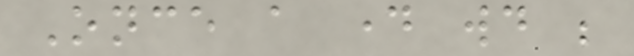Once a day would be
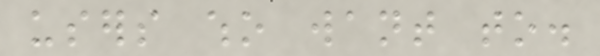users who want to.
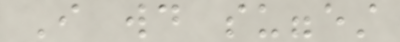I would suggest
